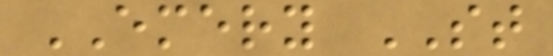EMERY ST
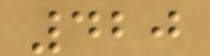420
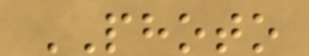PHOTO
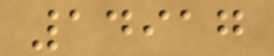14917
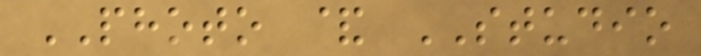PHOTO & STUDIO
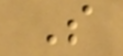S
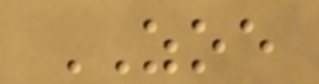ZOE
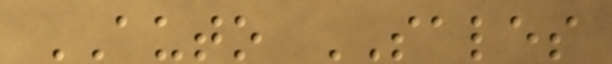AUTO SALES
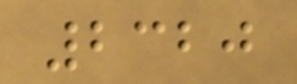2320
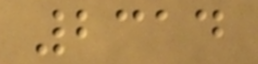2314
